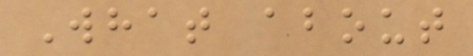What about
